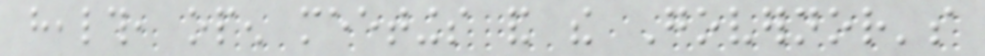health, open meetings and the Governor's
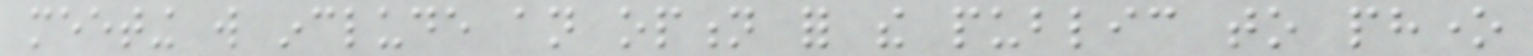meeting will include an option for the public to phone
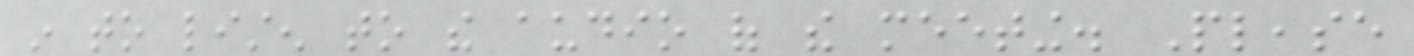in to listen to the audio of the meeting. Please
